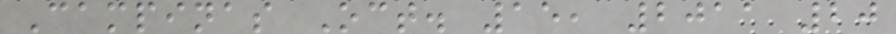Campinas Oct. 15, 2011 20
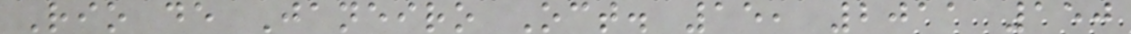Rio de Janeiro Oct. 15, 2011 150
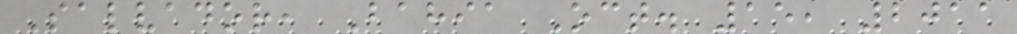Salvador, Bahia Oct. 15, 2011
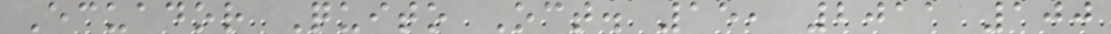Ecuador Quito Oct. 15, 2011 100
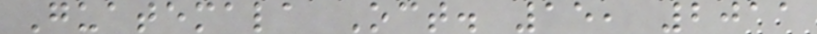Guatemala Oct. 15, 2011
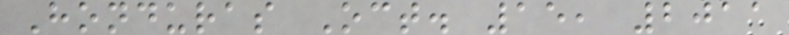Honduras Oct. 15, 2011
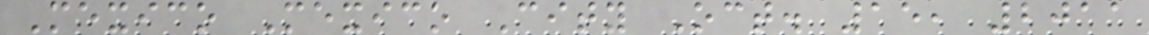Mexico Mexico City Oct. 15, 2011
